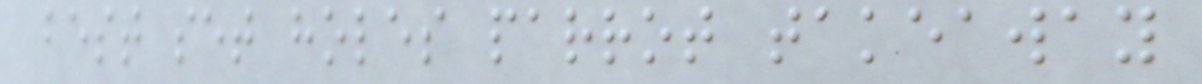best set holes parrot takeaway
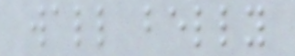wall belly
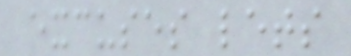excuses lets
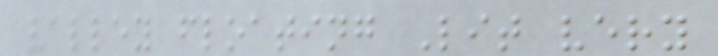valley floating Lit very
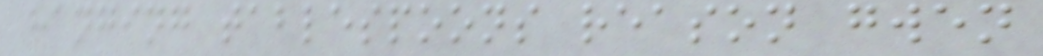hanging tablespoons reason gwen
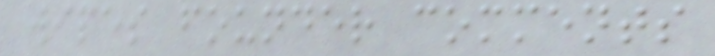wipes founder comments
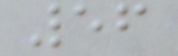56
